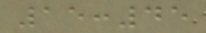15:45
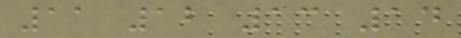11 12 13 14
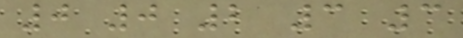0 0 2 3 3
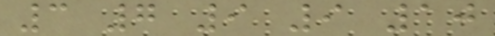3 7 9 9 10
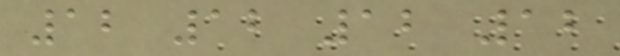12 12 12 12
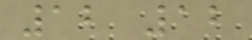12 12
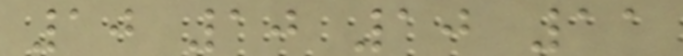10 10 10 11
